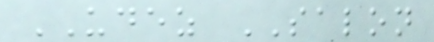UDEZ SALON
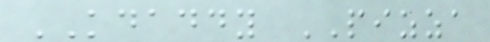KDADDY PIZZA
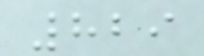829
